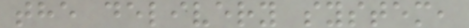the delivery system,
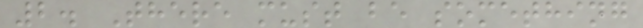2. There must be something
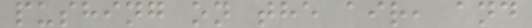pushing on the air, and
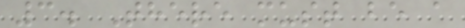3. There must be a
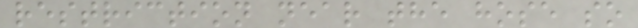restriction near the hose so
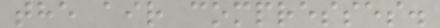the air compresses.
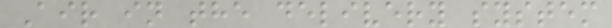Air in the delivery system
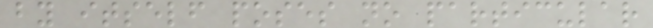by itself poses no particular
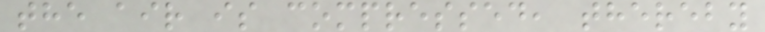the air is compressed, thereby
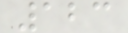123
